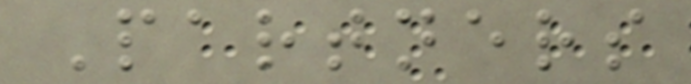Partners
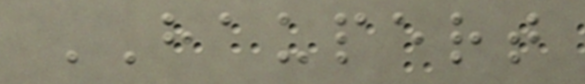HAUPERT
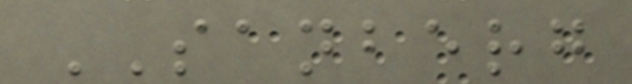SANBERG
